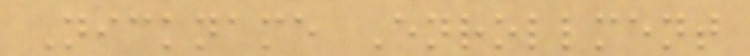Nickname Enrollment
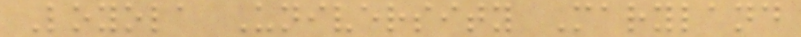Loyola University Maryland
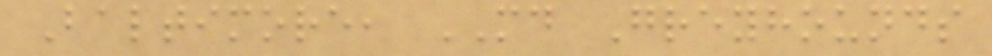Baltimore, MD Greyhounds
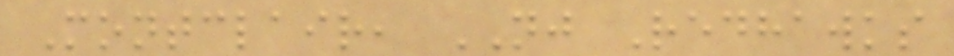Montclair, NJ Redhawks
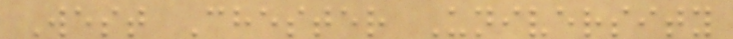West Chester University
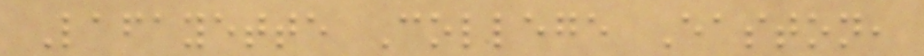Lafayette College Easton,
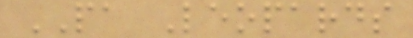PA Leopards
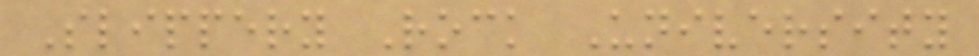Slippery Rock University
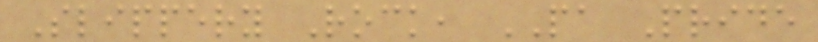Slippery Rock, PA Pride
